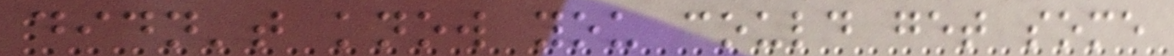didn't know you could get some
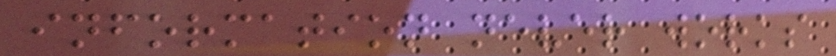information never works
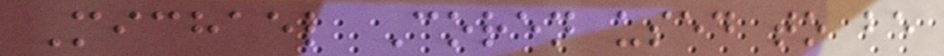Michael Coren used to be
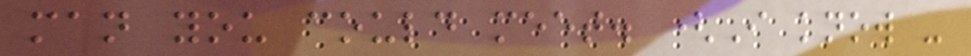man you could meet. (I know -
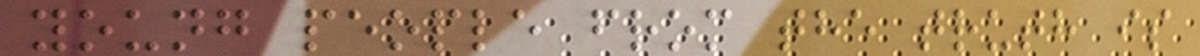young people from the truth is
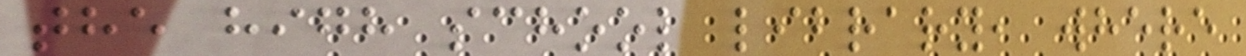the high school library, where
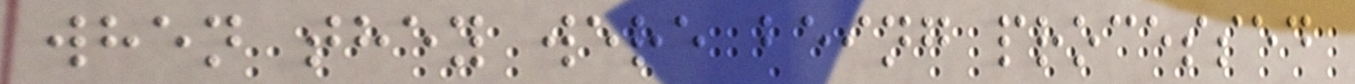when they were being processed
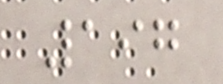197
